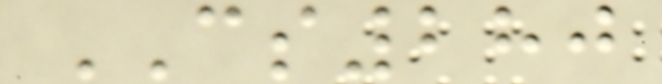CS280
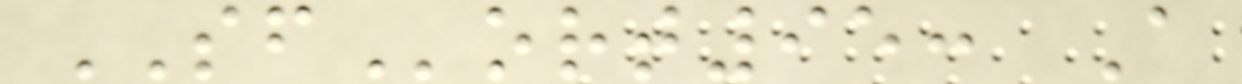SFort95: A
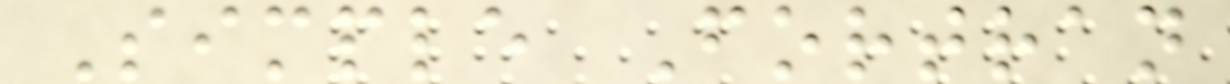Simple Fortran
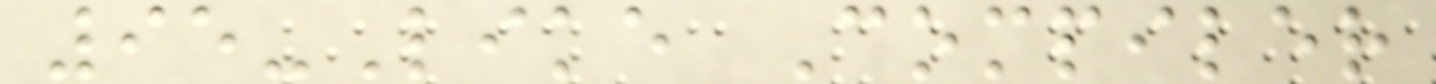95-Like Compiler
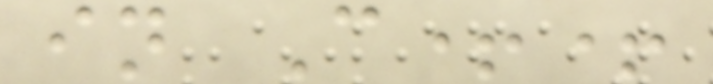in C++
